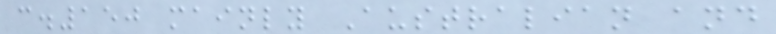c.150 mainly Australian and
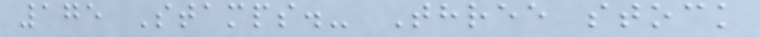175 Stamps.- Three stock
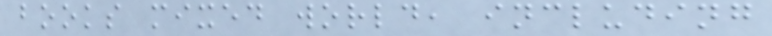books mixed world, including
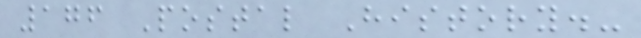176 Postal History.-
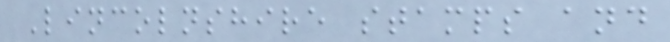Lincolnshire stamps and
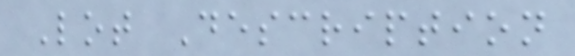Lot Description
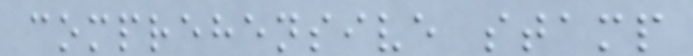comprehensive stamp
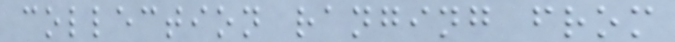collection ranging from
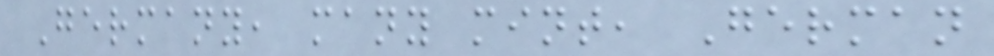Germany, many mint, German
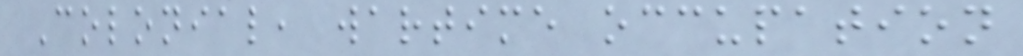Colonial, wartime occupation
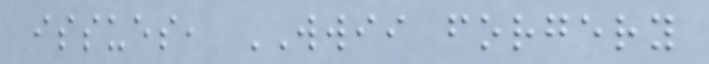issues, WWII forgery
